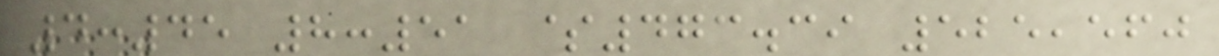4:45 8:51 $473.39 525,560
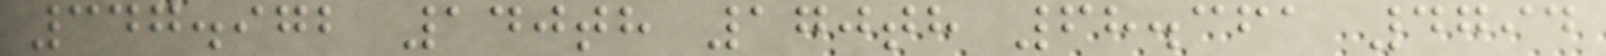347.972 140th 170th 68.361 4794
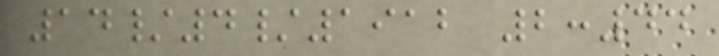14/4/1912 2:44
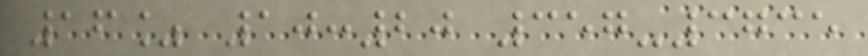16% 10:20 357-3735
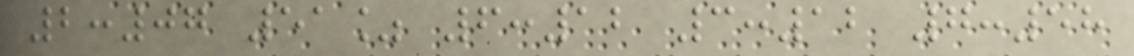2:07 51% 6:12 3:12 7:58
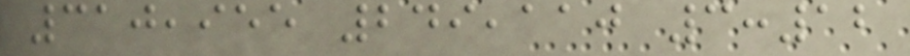310,955 249,110 3:12
